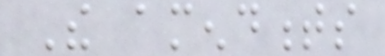The amendments
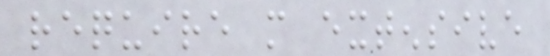require more extensive
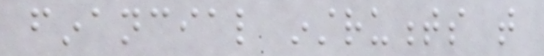financial instruments that
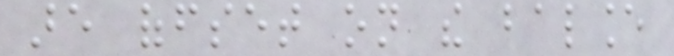are offset on the balance
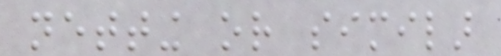netting or similar
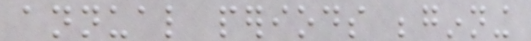annual periods beginning
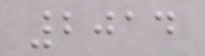2014
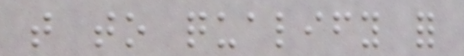that to qualify for
